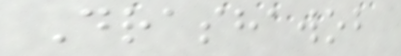Drashawob
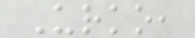Urko,
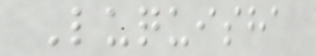Luquisha
